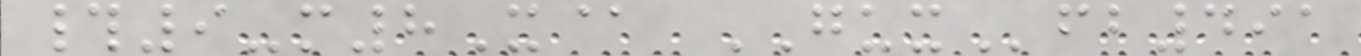#9-m8X@ GUXfb491
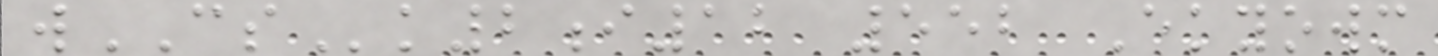wCSk2i12 552 Ekyowm
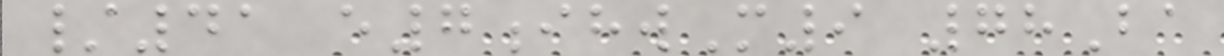/41 e7ihwM9 78Ba
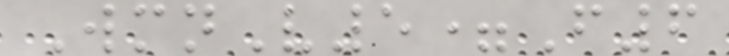WmnV5=F6
